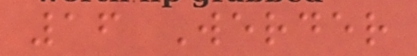16 Werder
